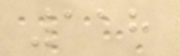118
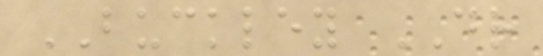BUCKLEY DR
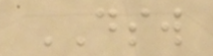DSW
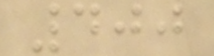400
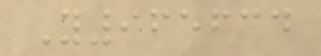Y965634
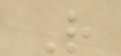R
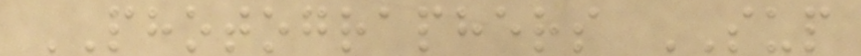PHOTOGRAPHERS SUP
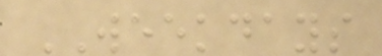WEEKDAYS
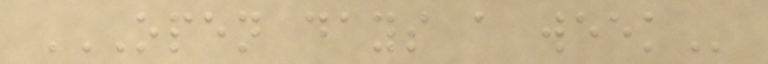OPEN DAYS A WEEK
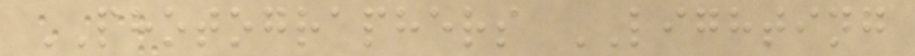PHOTOGRAPHERS LIGHTING
